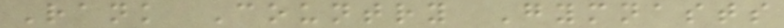Rank Country Gymnasts
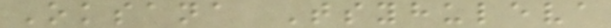Oksana Tsyhuleva
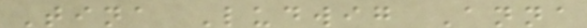Tina Ludwig Anna
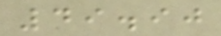49.90
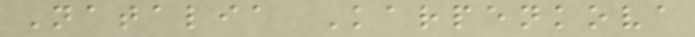Natalia Karpenkova
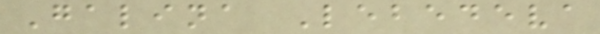Galina Lebedeva
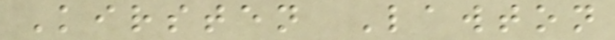Kirsten Lawton
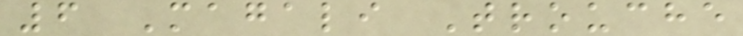6 Magali Trouche
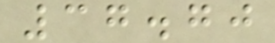37.70
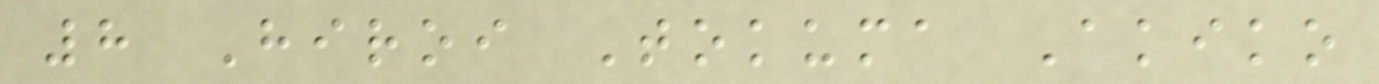8 Hiroi Tokuma Akiko
